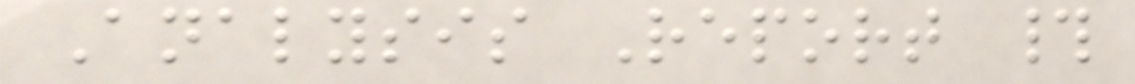Analysis Report #
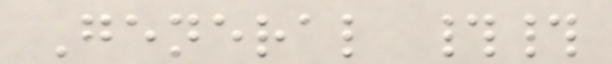General ##
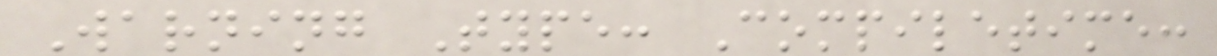Warning Type: Compiletime:
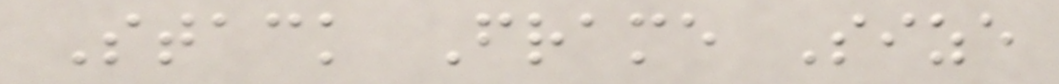Stack Frame Size
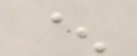^
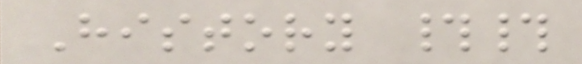History ##
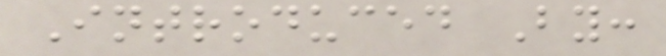Introduced By:
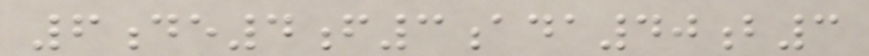6de4f3ada40b3
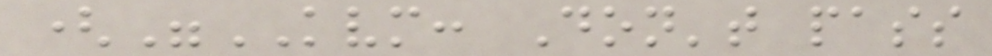("KVM: Don't pass
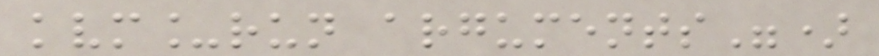kvm_run arguments")
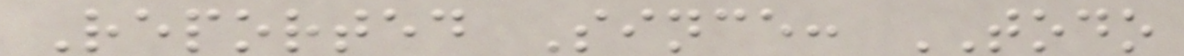Reported Since: TODO
